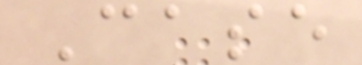Case
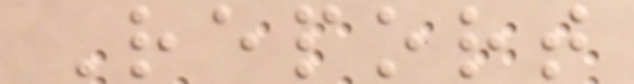Report
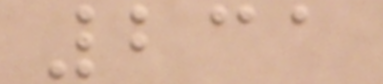231
